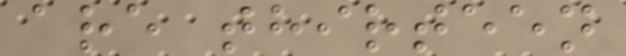are thirteen
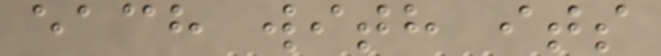each with its
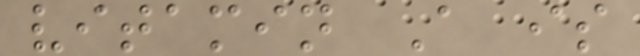vitamin A is
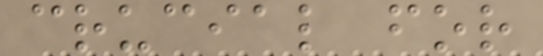crucial for
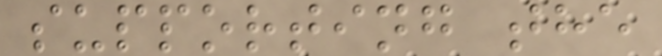supporting the
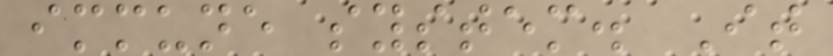immune system. It
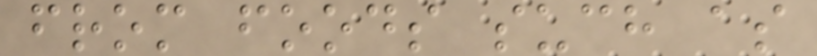from foods such as
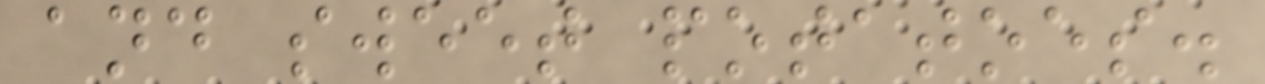and sweet potatoes.
